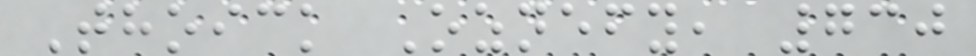Thoick Oznefy, 730
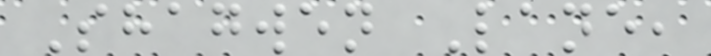Shagwen Lane,
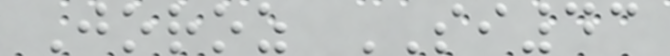Joroz SI43
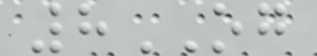8OG
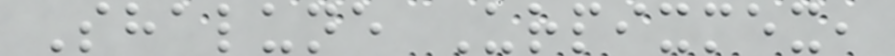Shalune Urpixmex,
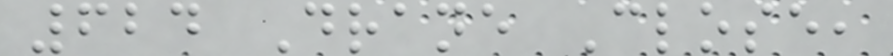624 Drane Close,
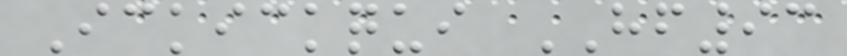Ickickqui HF93
